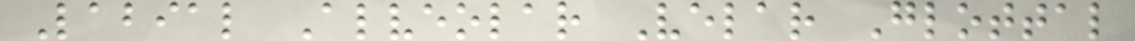Labial Alveolar Velar Glottal
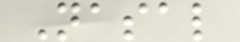Nasal
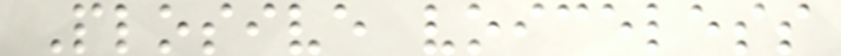Plosive voiceless
